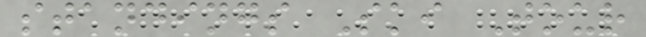standings Ski Tour
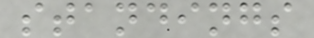standings
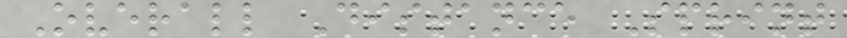Overall Distance Sprint
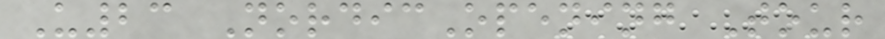U23 NordicOpening Tour
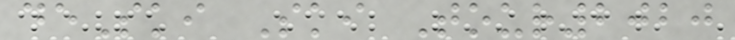deSki Ski Tour2020
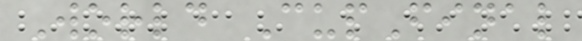World CupFinal
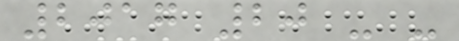2017 20 - -
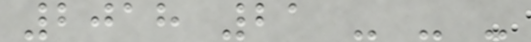2018 21 - - -
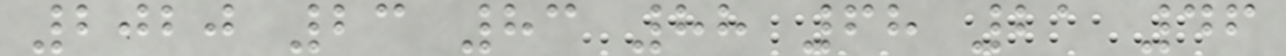2020 23 83 88 68 21 46
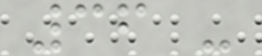36 -
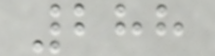288
